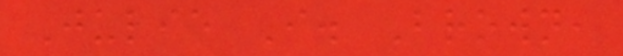Julie I. Brown,
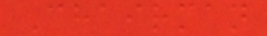Chairman
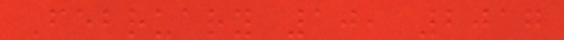February 10, 2017
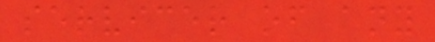servicer of any
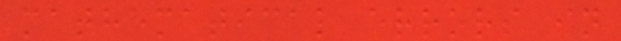mathematical errors in
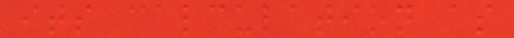its calculation as
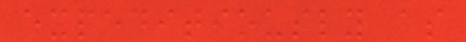expeditiously as
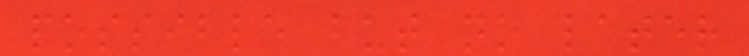possible but no later
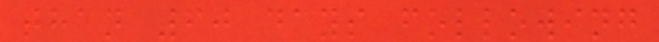than 60 days following
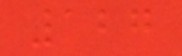127
